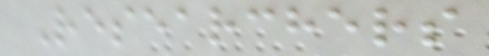Researchers
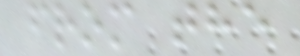from the
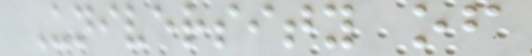University of
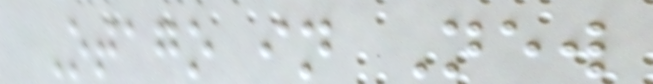Otago in New
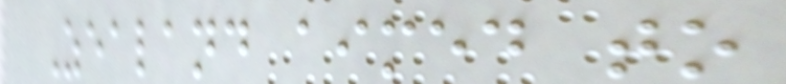Zealand aimed to
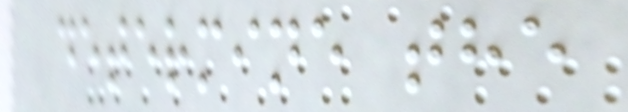determine the
